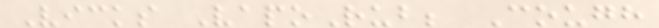Vicks VapoRub; Cough
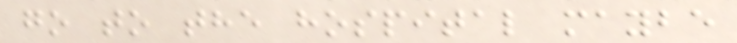go to the hospital maybe
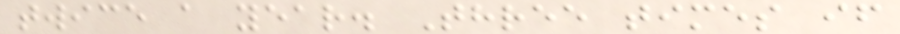twice a year. Three times if
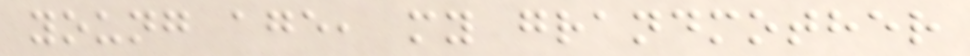young age, my grandmother
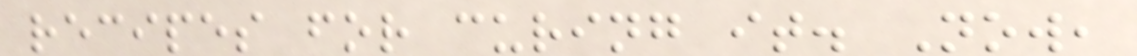recipes for curing it. Now,
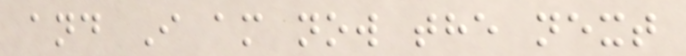and I am now the next
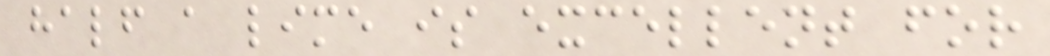half a lime is excellent for
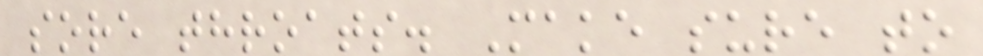sore throats. Make sure to
